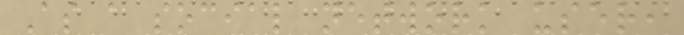As a social network user,
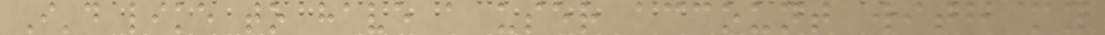I'd like to have a user account with my
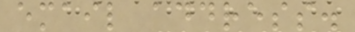email address.
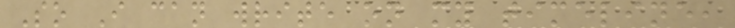So I can write on my timeline,
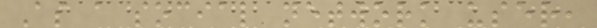As a social network user,
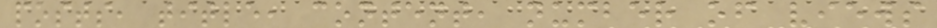posts, title, content, number of views
